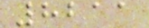8211
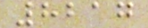8217
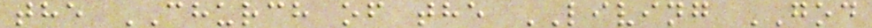the CHURCH of the LIVING GOD
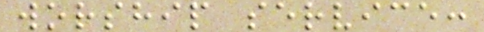worship service:
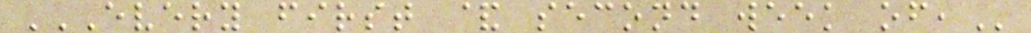EVERY FIRST & SECOND WEEK OF,
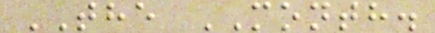THE MONTH.
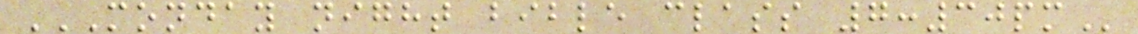MONDAY NIGHT BIBLE CLASS 7:30PM
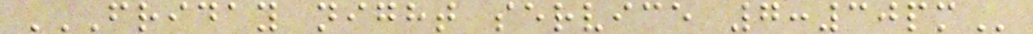FRIDAY NIGHT SERVICE 7:30PM
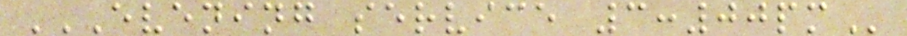EVENING SERVICE 3:00PM
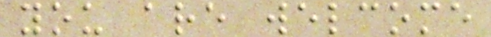you are welcome
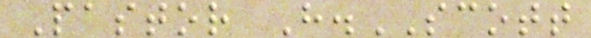Pastor H.SCOTT
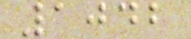1042
